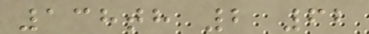138th 2 62
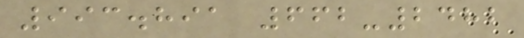993.891 662-2482
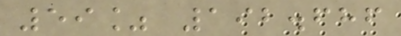59% 192.686
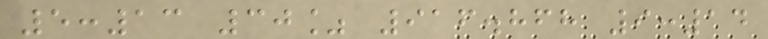5:13 30% 916.868 9:14
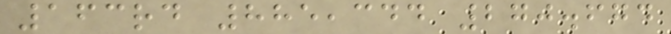163rd 885,344 270.674
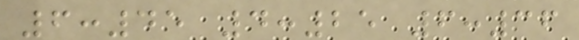6:45 4:25 6:36
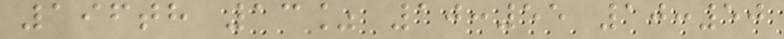196th 13% 10:55 10:50
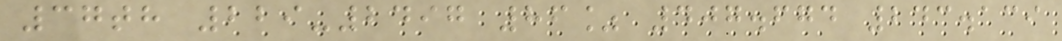37th 229-2497 86% 407.674 243.139
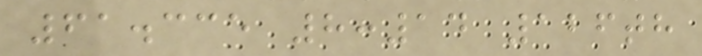61.335 8:14 126th
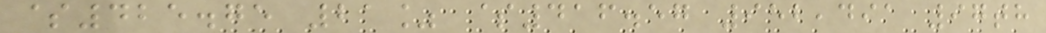$425.75 21% $416.57 952,491 97th
